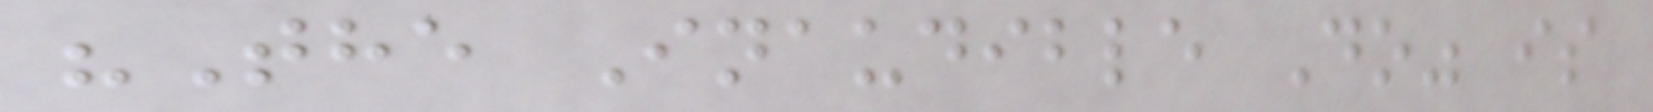"The Inaudible Do" is
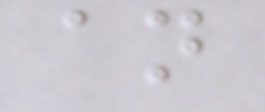an
